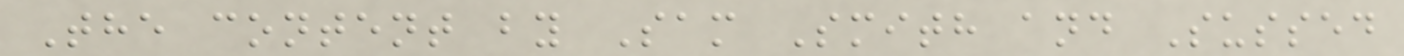The content by Sam Smith and Sussed
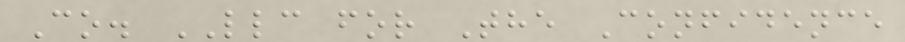Co. LLC for The Confidence
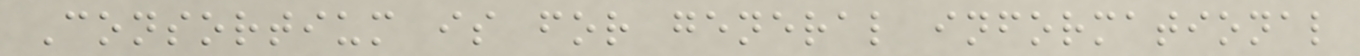Consortium is for general informational
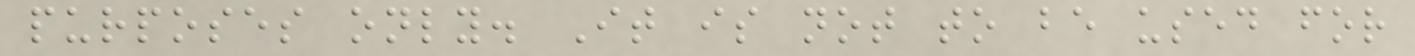purposes only. It is not to be used for
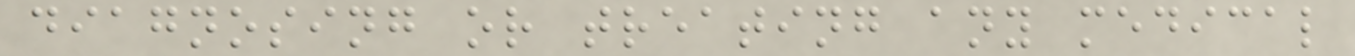diagnosing or treating any medical
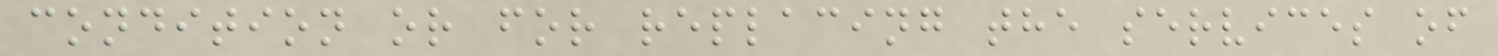condition or for replacing the services of
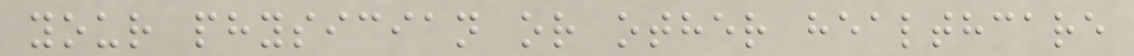your physician or other healthcare
